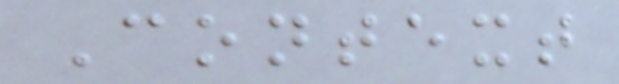Context
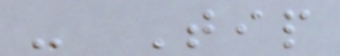- Tip
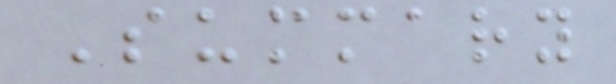Summary
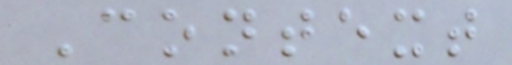Context
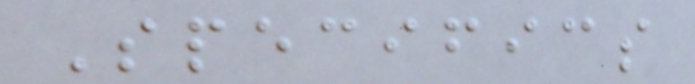Specifics
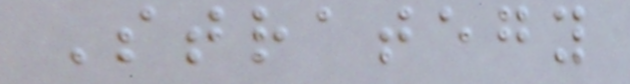Strategy
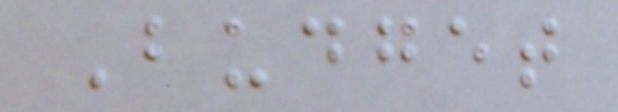Budget
